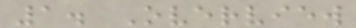1. Overview
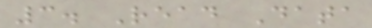3. Read Data
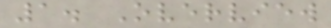1. Overview
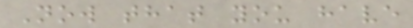Now that you have
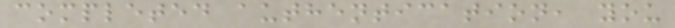completed authentication, you
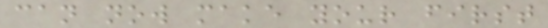can now make your first
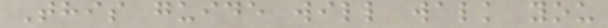This guide will walk you
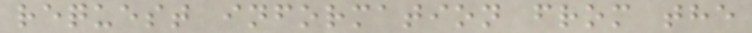request information from the
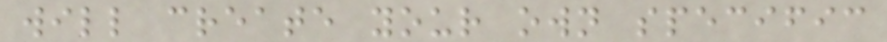will create your own specific
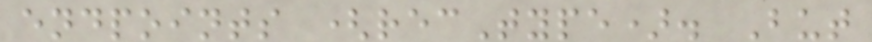endpoints (recType). But
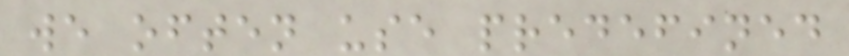we often use predefined
